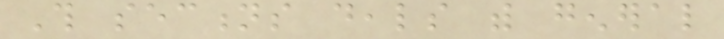This sections deals with general
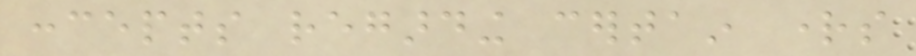concepts regarding certain rights
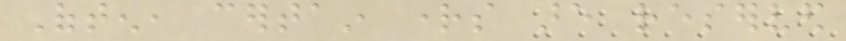Often, certain rights are reserved
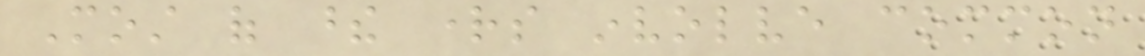Most of these rights involve common
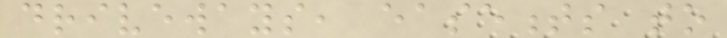driveways, easements to
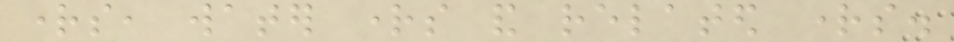rights, water rights and related rights.
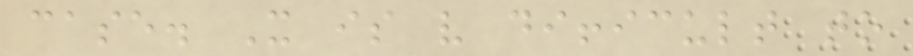case. It is very difficult to
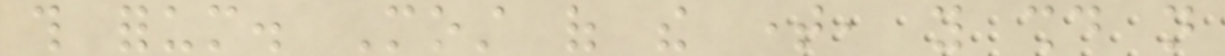this forum. Most of the time, you should not
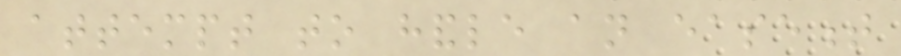attempt to handle an easement
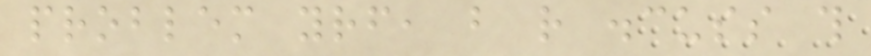problem yourself, but rather discuss this
